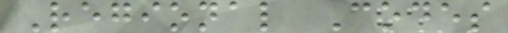Regional Codes
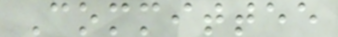Committee
